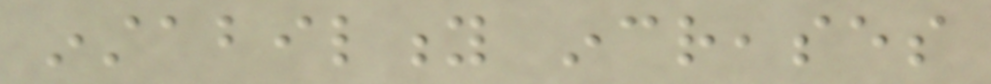instability increases
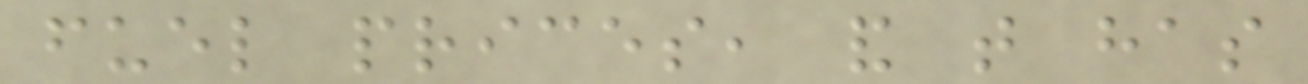fuel prices, and that has
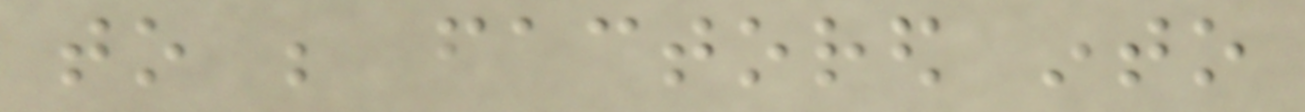to be factored into
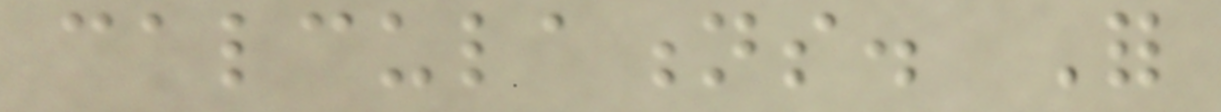calculations. For
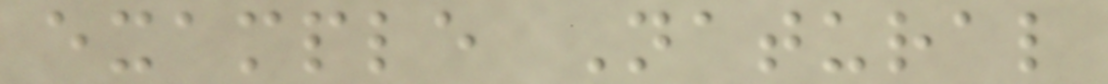example Natural
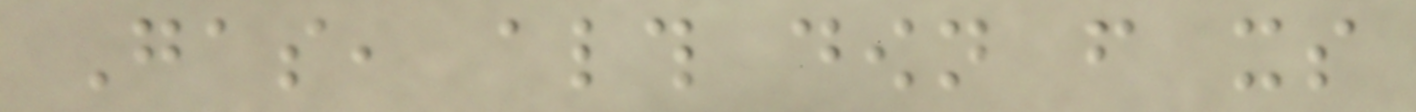Gas, although down from its
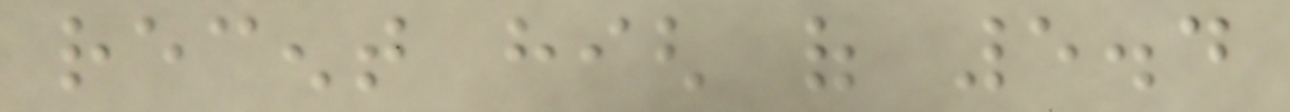recent high of 5.4
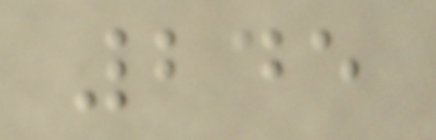245
